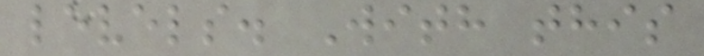levels. With this
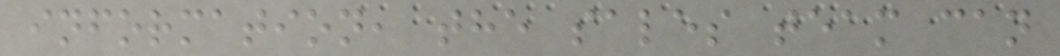information, the sales team can
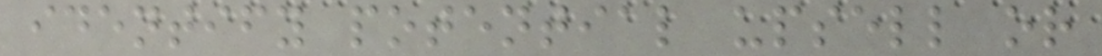identify potential upsell or
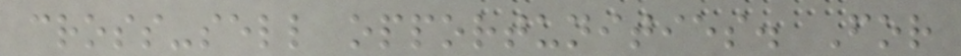cross-sell opportunities. For
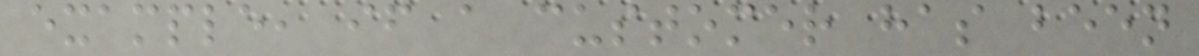example, if a customer has been
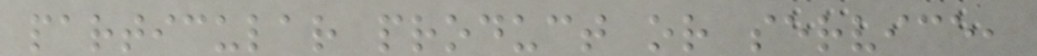particular product or service,
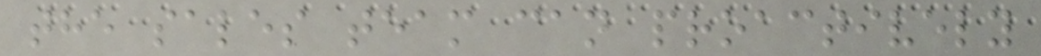the sales team can proactively
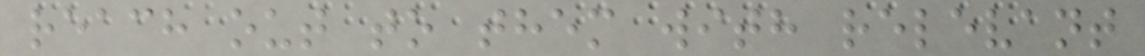reach out to them with relevant
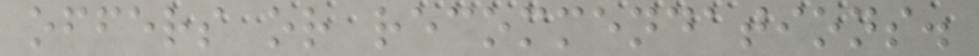offers or recommendations.
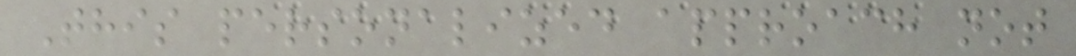This personalized approach not
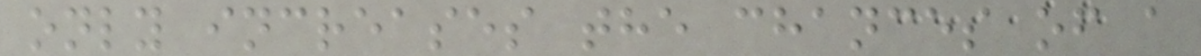only increases the chances of a
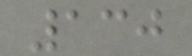130
